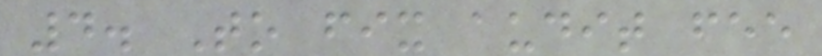4. To fix audit fee
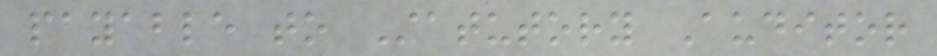payable to Statutory Auditor
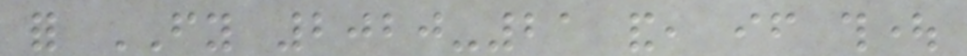for FY 2020-21 and, if thought
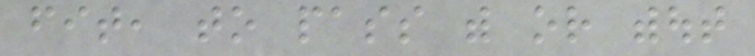fit, to pass with or without
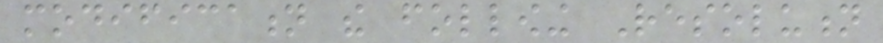modification the following Resolution
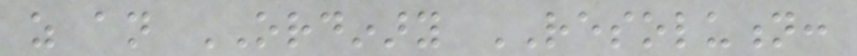as an ORDINARY RESOLUTION:
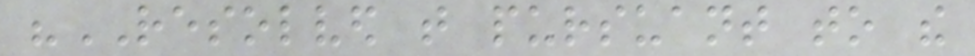"RESOLVED that pursuant to the
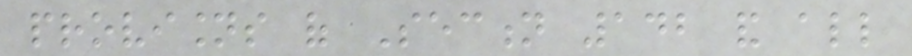provisions of Section 142 and all
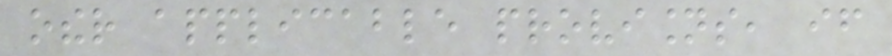other applicable provisions, if
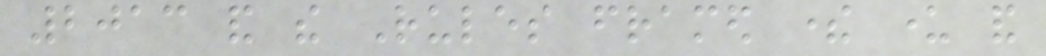2013 and the Rules framed there under and
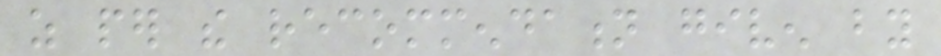as per the recommendation given by
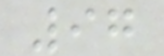97
